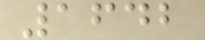1642
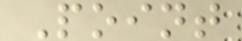Point
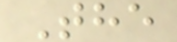The
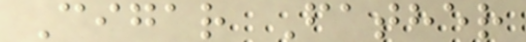Cigar Father
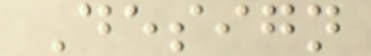Design
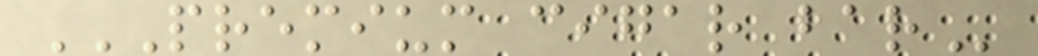PREMIUM CIGAR BAR
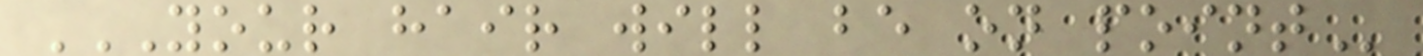YOUR HAIR WILL BE ON POINT
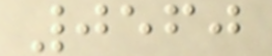0560
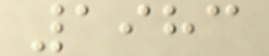1983
